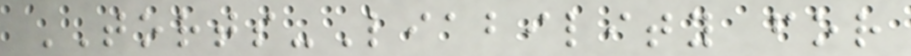TORTS-Liability for
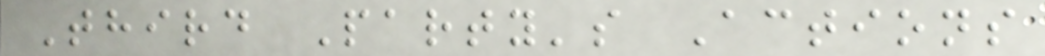Third Party's Actions
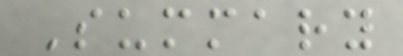Summary
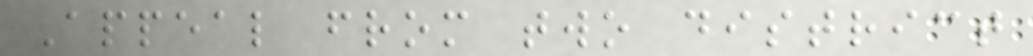Appeal from two district
